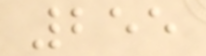255
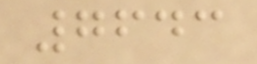7643
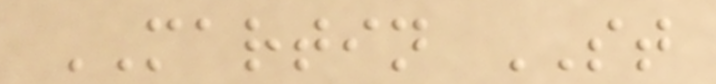MARTIN ST
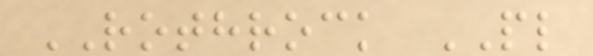ROTHROCK PL
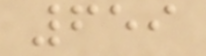659
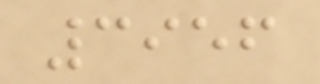3956
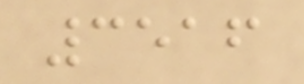3516
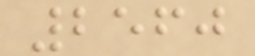2560
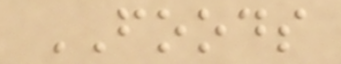FOODS
